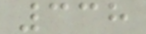338
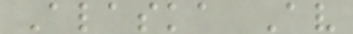Alaska Av
